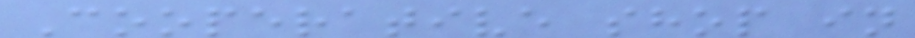Cooperative shop in
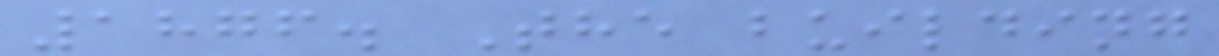1876. The building
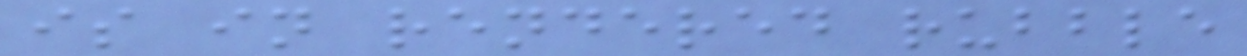is in rendered rubble
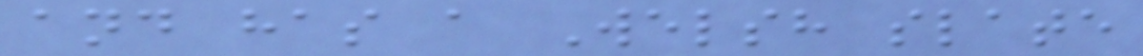and has a Welsh slate
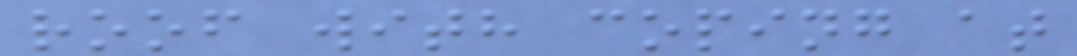roof with coping at
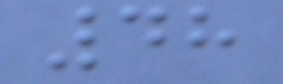48
